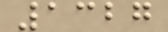1327
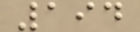194
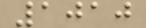1010
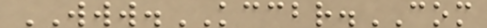WWW.KCCBR.COM
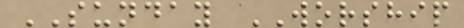SUNDAY WORSHIP
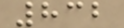832
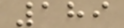189
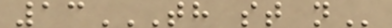13TH ST N
